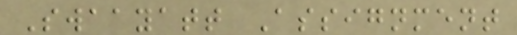Swaayatt Assignment
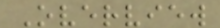Overview
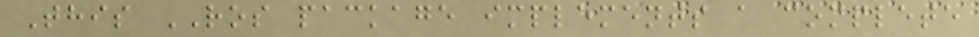This ROS package implements a complete
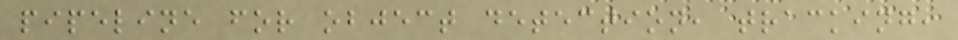pipeline for object detection, tracking,
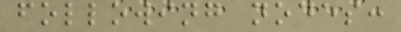following nodes:
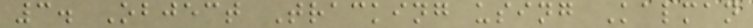3. Object Tracking using Kalman
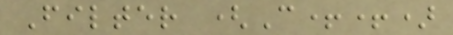Filter (C++)
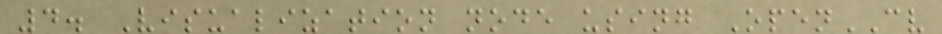4. Visualization node using OpenCV
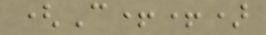(C++)
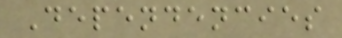Dependencies
